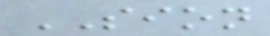SION
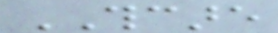THCARE
